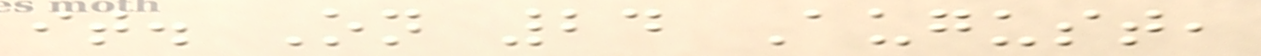it. On 24 August,
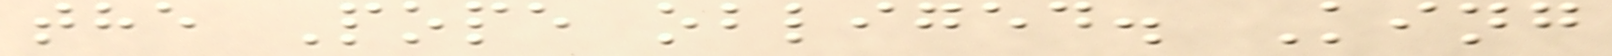the Pope obliged. King
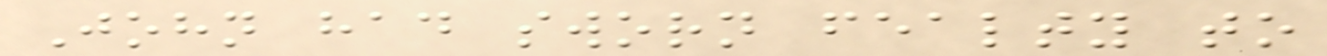John had sworn fealty to
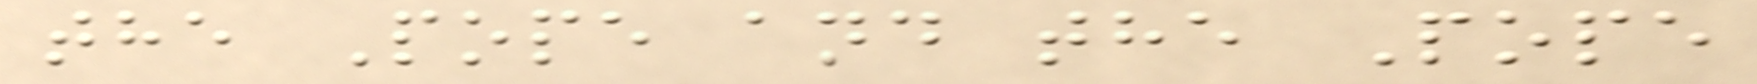the Pope and the Pope
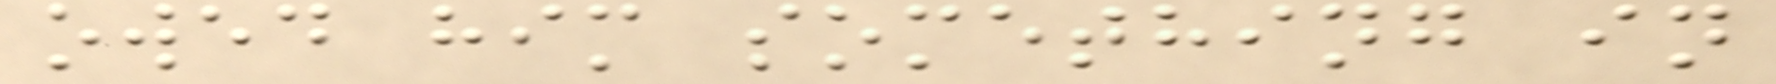owed him something in
